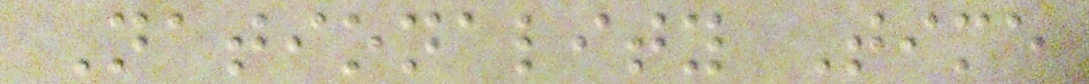Nationality Time
